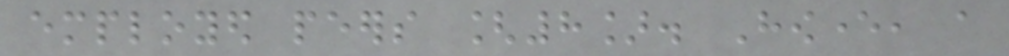employed peers [8]. However, a
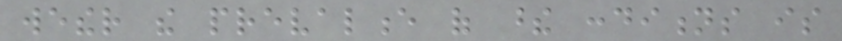wether the prevalence of these conditions is
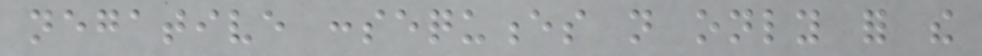negative consequences not only for the
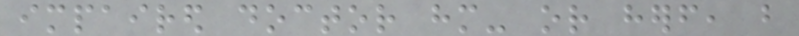impaired doctor him- or herself, but
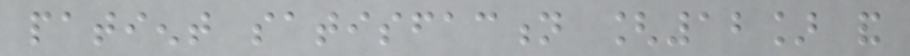patient satisfaction [12] and
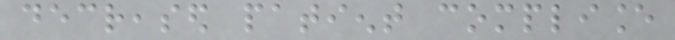decreased patient compliance
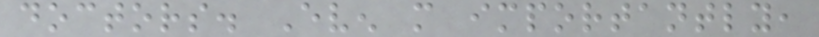doctors. Even more importantly,
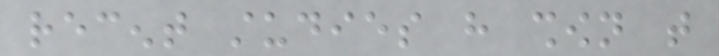recent studies have shown that
